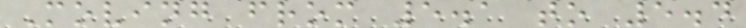Moving from 5.1 to 5.4
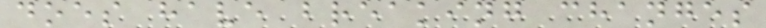does have breaking changes
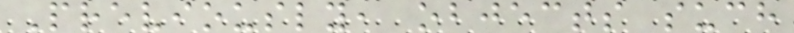Previously, objects such
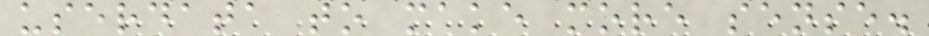userdata to make more sense.
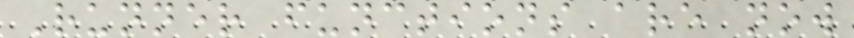Runner functions are now
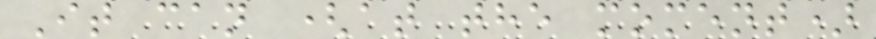It can (at the moment)
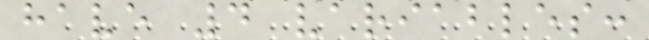have 4 variables:
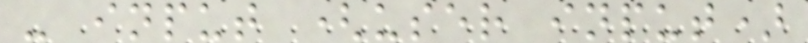- input (user input)
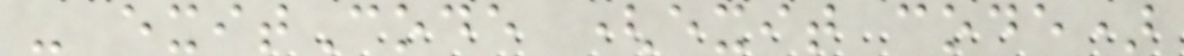- exitCode (exit code)
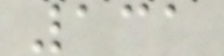131
